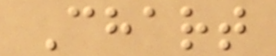Chart
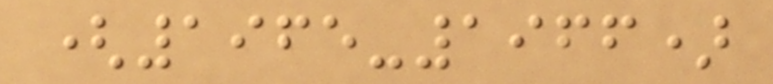(1965-1966)
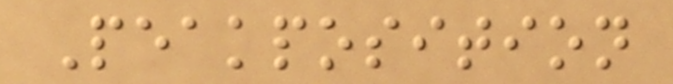Peakposition
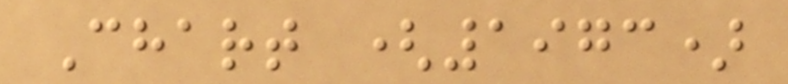Chart (1973)
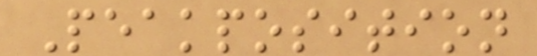Peakposition
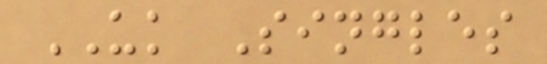UK Singles
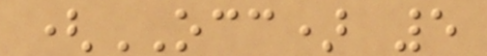(OCC) 5
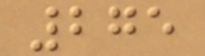275
